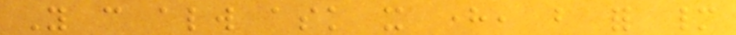You can always ask it here, but for many
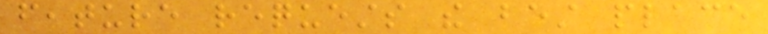feature requests the best place
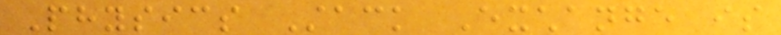Physics Stack Exchange is
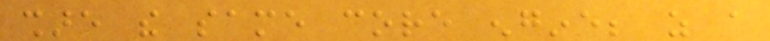share the same core engine; as a
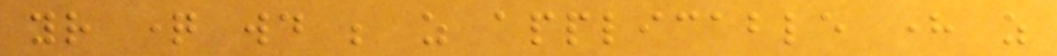your question would be as applicable here as
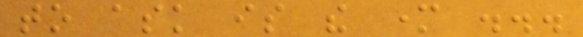to ask is the mother ...
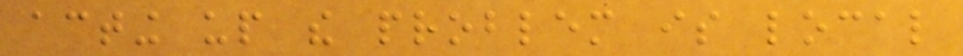acting up the problem is local
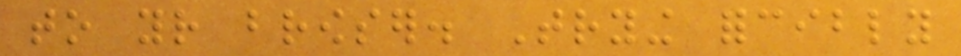to your browser. Trying forcibly
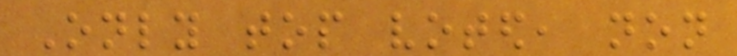Only top voted, non
